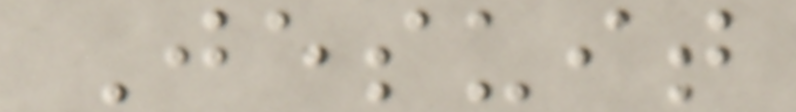Jesuit
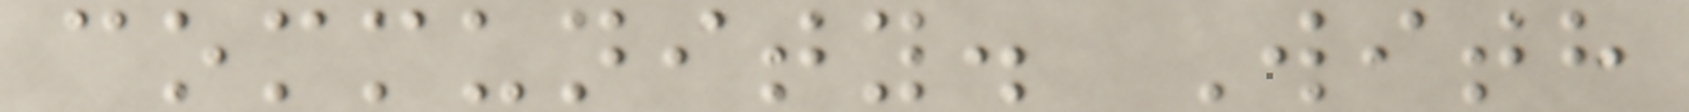community. With
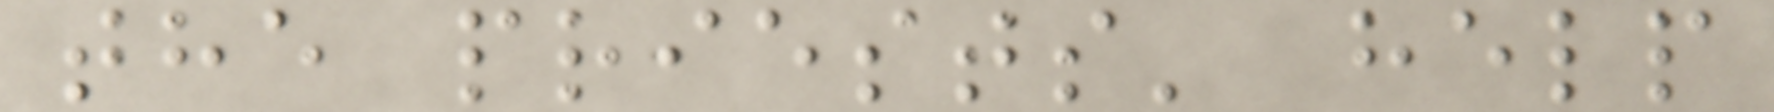the priests' help
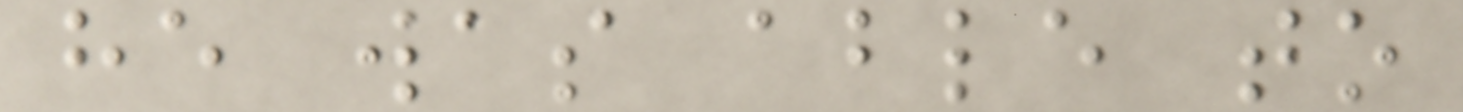he was able to
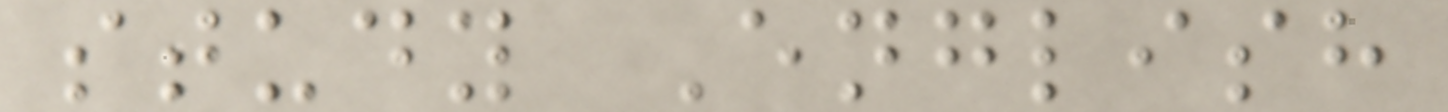study English
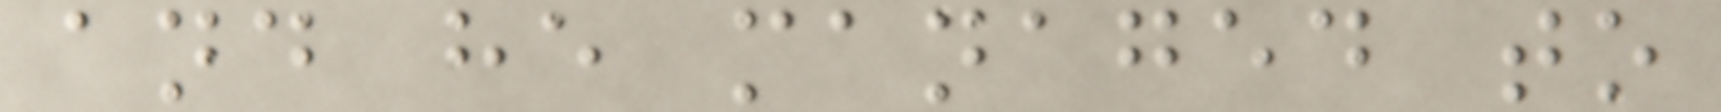and he managed to
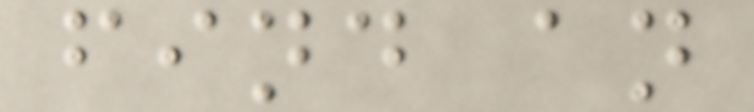find an
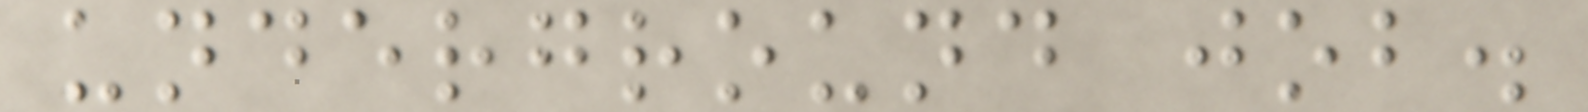underground job.
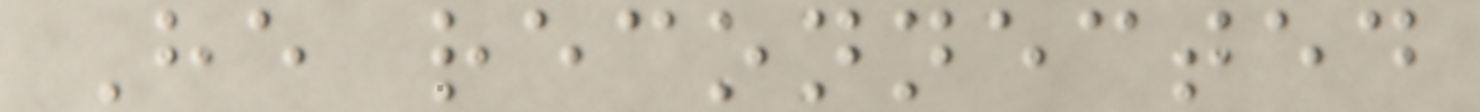He reconnected
